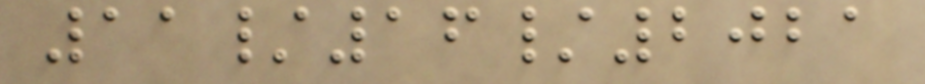11/16/2021
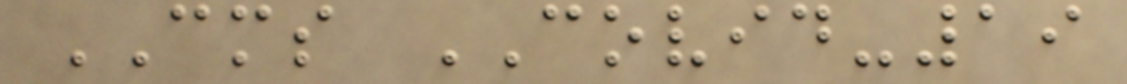CMS COVID-19
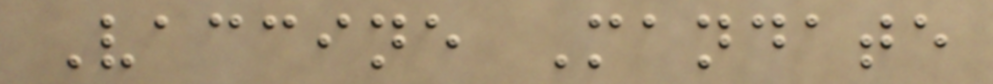Vaccine Mandate
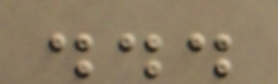...
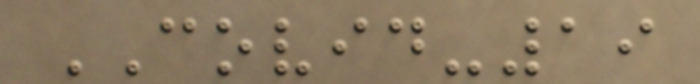COVID-19
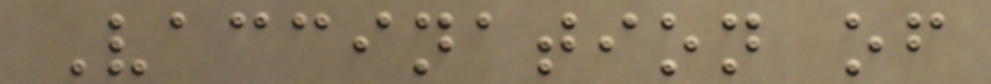Vaccination of
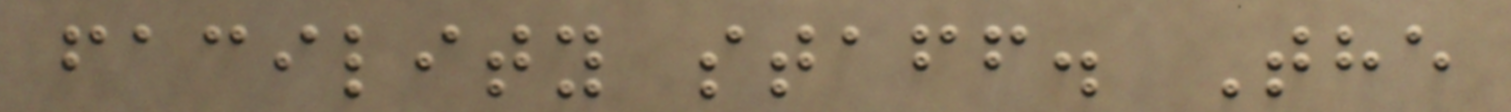facility staff. The
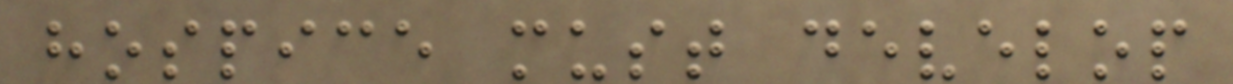hospice must develop
